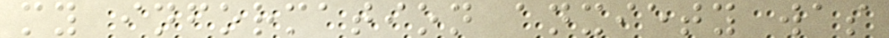my information anxiety was
